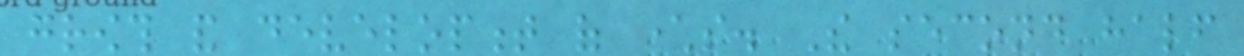growth and development of characters. The second half
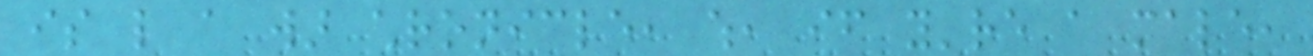is like a war chronicle, which, if you're a male,
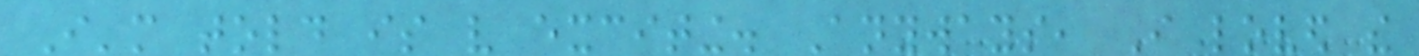I'm told is very exciting. Anyways, I loved the
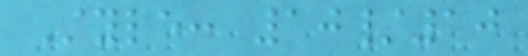Style: 10/10
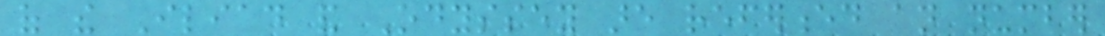of the Iliad and Odyssey are referenced an number
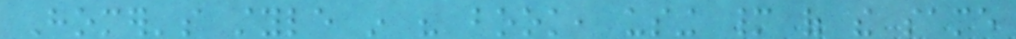Homer's style in his book, using many of the same
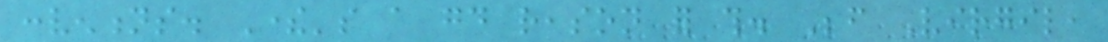conventions. There's a good reason for this. Before Virgil,
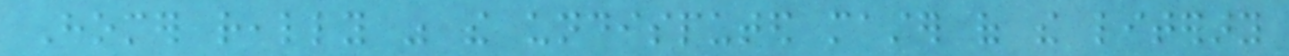Homer really was the undisputed master of the literary
